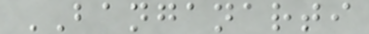BANGANARTI
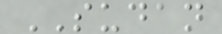SUDAN
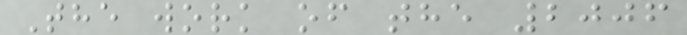The work of the 2006
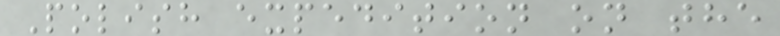Polish expedition on the
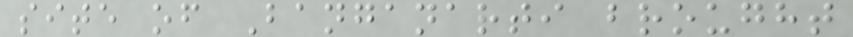site of Banganarti brought
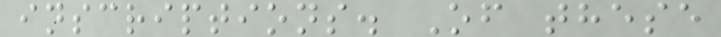inscriptions. Of these
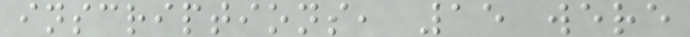inscriptions, 15 were
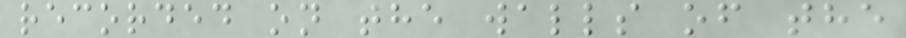recorded on the walls of the
